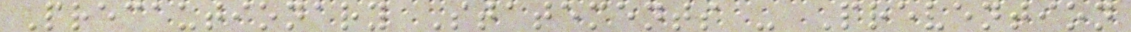Precautionary Statements - Prevention
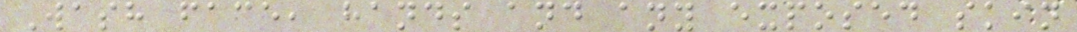Wash face, hands and any exposed skin
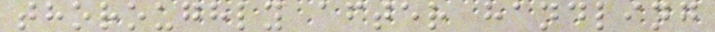thoroughly after handling
